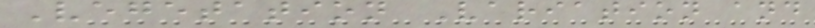Vegetation Variation and
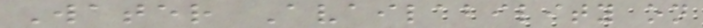Water Availability on
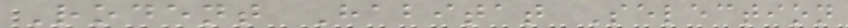Rodent Habitat Selection
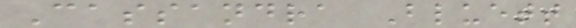Cassandra Bluett
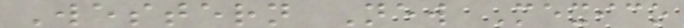Western New Mexico
